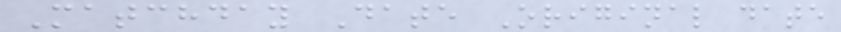Matchday Date Original date
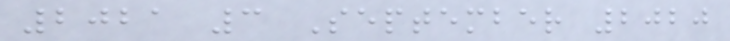2021 3 September 2020
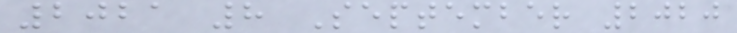2021 8 September 2020
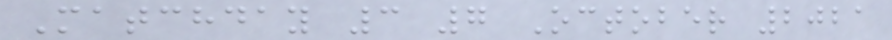Matchday 3 7 October 2021
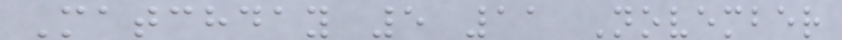Matchday 5 11 November
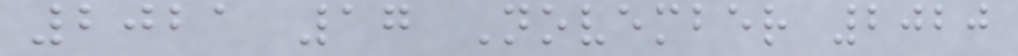2021 17 November 2020
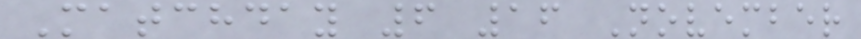Matchday 6 16 November
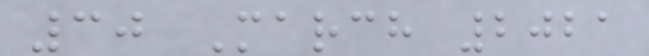30 March 2021
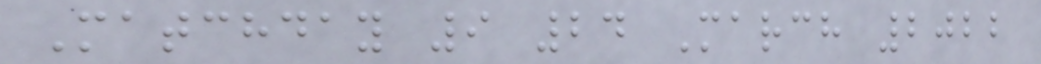Matchday 9 24 March 2022
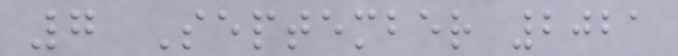7 September 2021
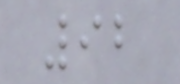92
